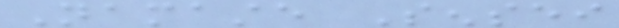Namaste Sensei
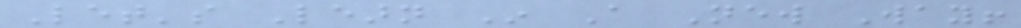Let's Learn In A New Way!
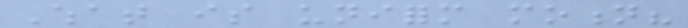What is uniform motion?
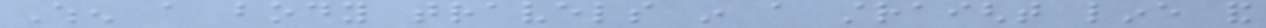When a body travels in a straight line and
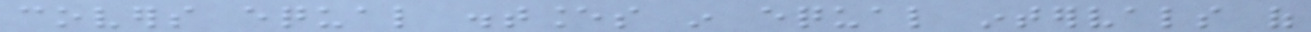covers equal distances in equal intervals of
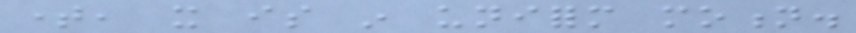time, it is in uniform motion.
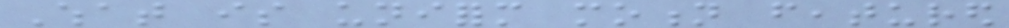What is uniform motion featured
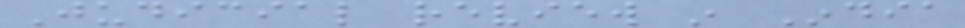Judicial review in India
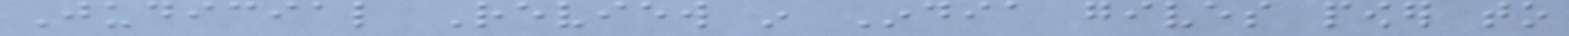Judicial Review in India gives power to
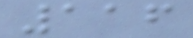116
